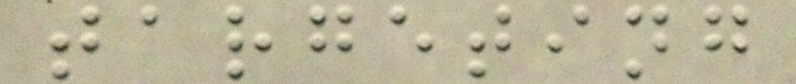targeting
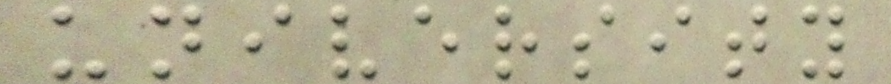university
